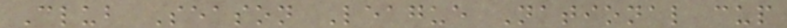Club Season League National cup
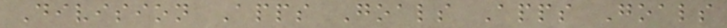Division Apps Goals Apps Goals
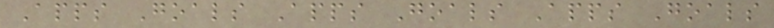Apps Goals Apps Goals Apps Goals
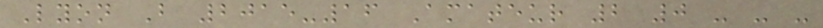Lyon B 2015-16 Amateur 2 0 - - -
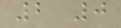2 0
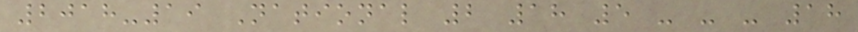2018-19 National 2 18 5 - - - 18
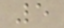5
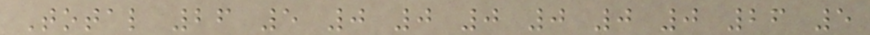Total 26 5 0 0 0 0 0 0 26 5
